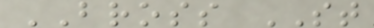BROSS ST
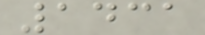1431
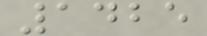1425
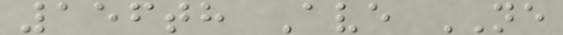156th Ave NE
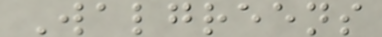Walgreens
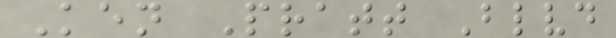Ken Pratt Blvd
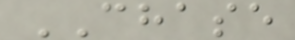CHASE
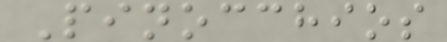Pinocchios
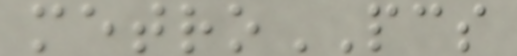metroPCS
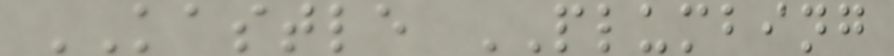KASTLE PLUMBING
